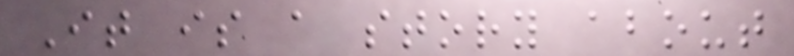It is a story about
